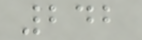242
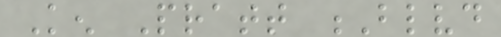Ken Pratt Blvd
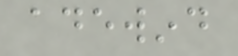adewind
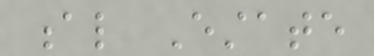al Estate
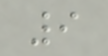9
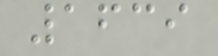1639
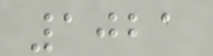1021
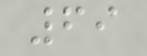69
